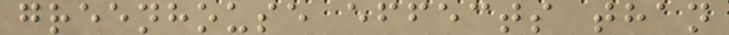greenhouse effects than
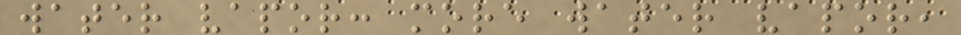water vapor: more water vapor,
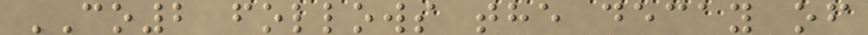CO2 follows the decay of
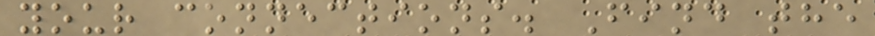your connections. Find the
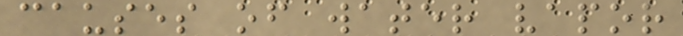causes of water vapor
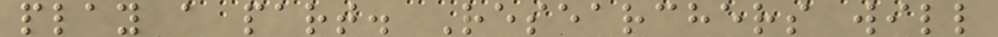play a part. Researchers will
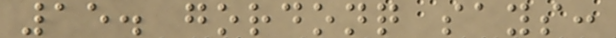15. gordonq says:
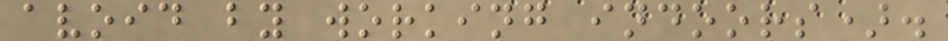avoid by working indoors).
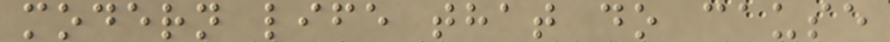modern life that do cause
